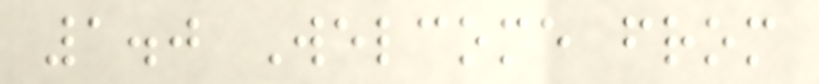1.0 Welcome from
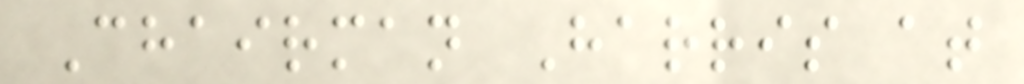Chairman Harris at
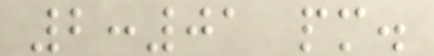2:01 pm.
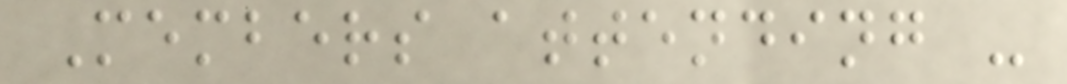Members attending -
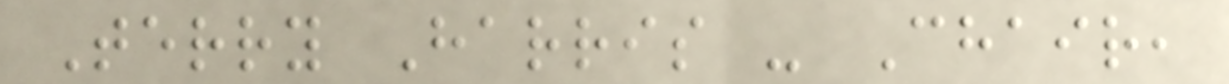Terry Harris - Chair,
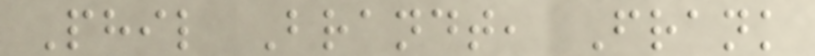Phil Brandt, Frank
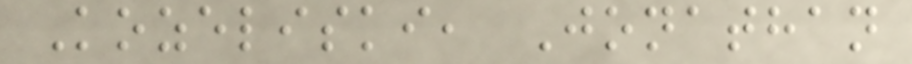Kozeliski, Jonathan
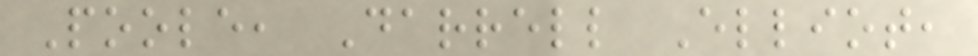Poole, Darrell Elliot,
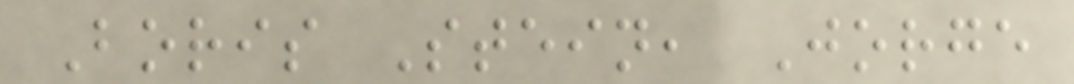Boris Stein, Jorge
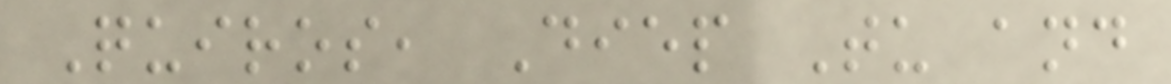Quiros, Diep Tu and
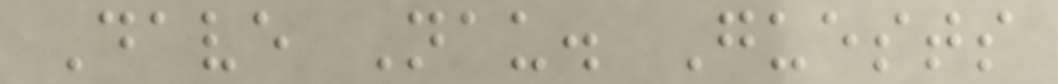Dave Nau. Guests
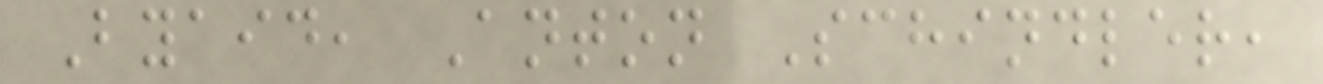Byaid, Anton Schindler,
